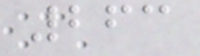263
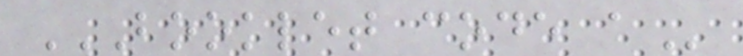BOOKLET CODE A
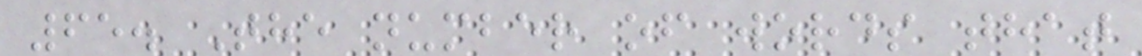65. The number of words that
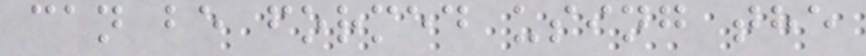can be formed using the
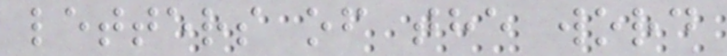letters of the word
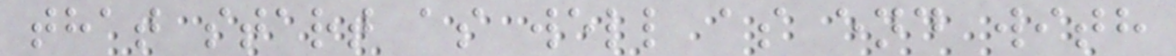that start as well as end with
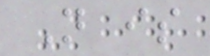N is
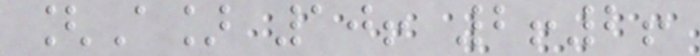[A] 10! 2!2!
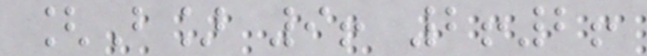[B] 9! 2!2!
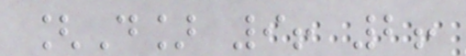[D] 9! 2!
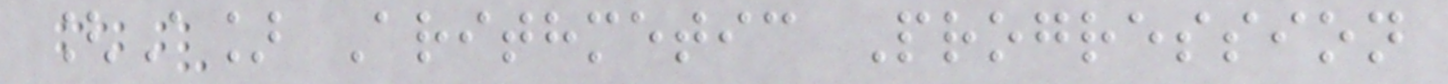[A] Arithmetic Progression
